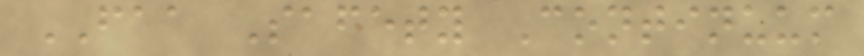FAA Safety Continuum
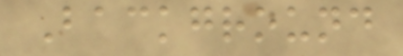Background
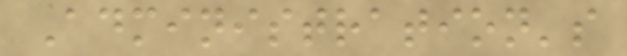Administration's
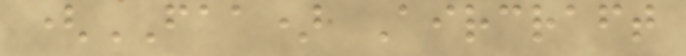(FAA) Aircraft
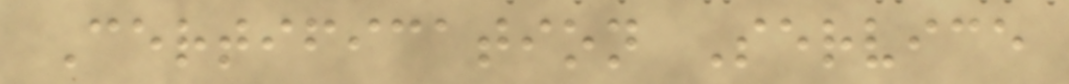Certification Service
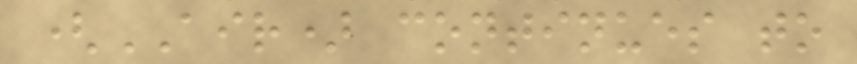(AIR) continues to
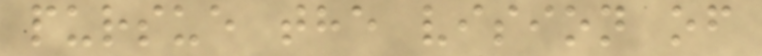pursue the vision of
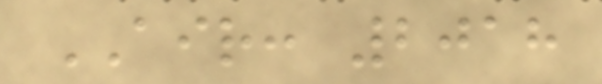AIR: 2018
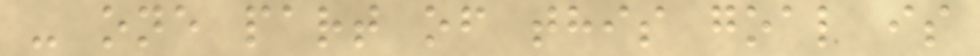- one part of this goal is
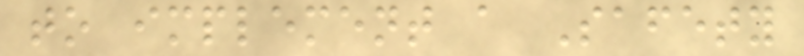to implement a Safety
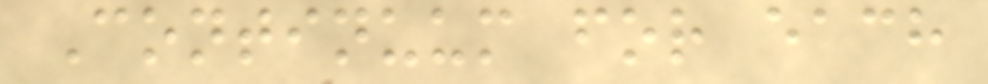Continuum for each
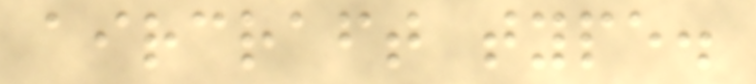aircraft type.
